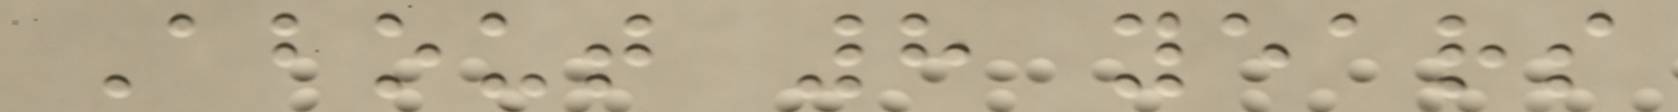About 8 years
